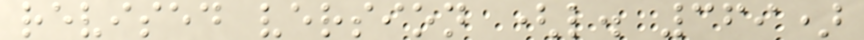revised version (l. 369)
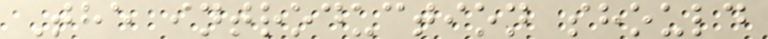The introduction should
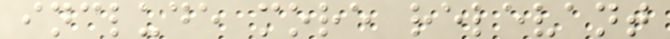include more relevant
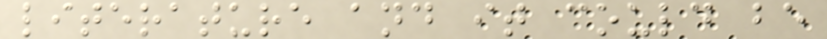literature and it could be
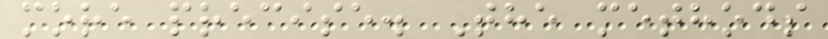more precise. The methods
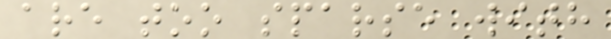are too sparse with
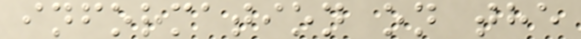information on the
